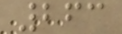263
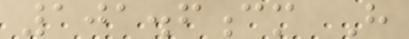101.6cm H
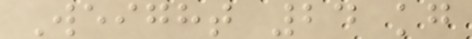Weight 24 kg
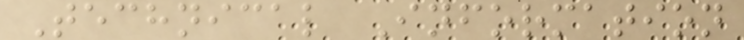Technical Information
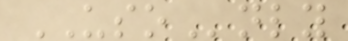USOnly
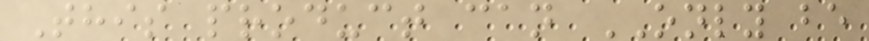This product can ONLY be
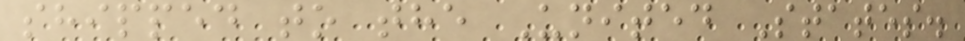shipped to the United States.
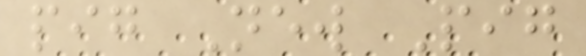pig New Pig
